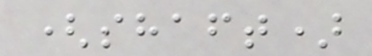(shaft)
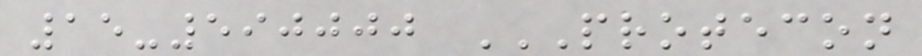15-590000 PROTECON
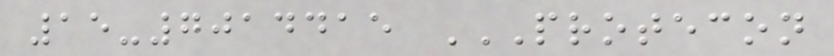15-7014415 PROTECON
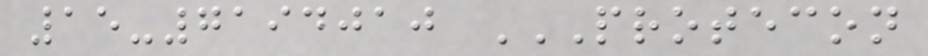15-7194010 PROTECON
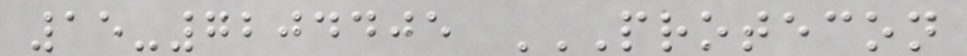15-7204405 PROTECON
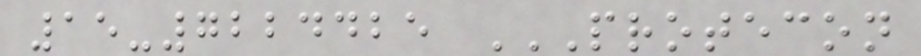15-7224425 PROTECON
